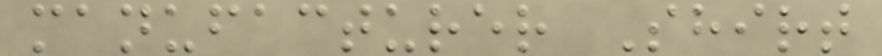manufacturer Shirt
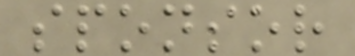sponsor
